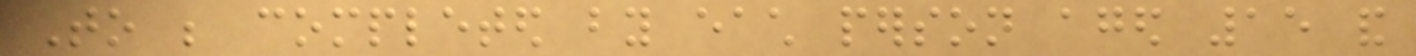To be completed by each person aged 15 and
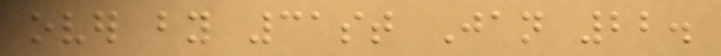over by 31st Jan 22.
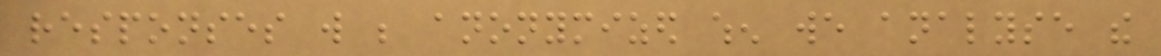responses will be anonymized when we analyse the
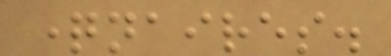questionnaires.
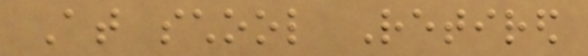At school Retired
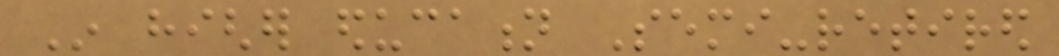In higher education Semi-retired
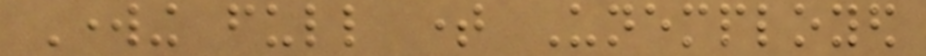Working full time Unemployed
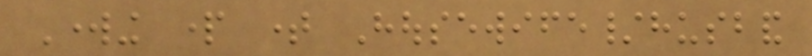Working part time Housewife/husband
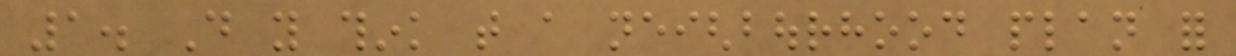1. Do you think that a neighbourhood plan for
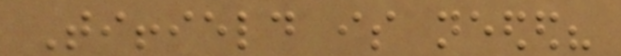Tiffield is needed?
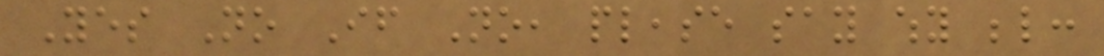Yes No If No, please say why below:
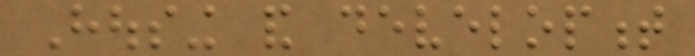Housing and development
